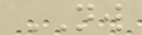NW
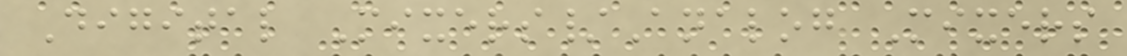Digital Mixers/Analog Mixers
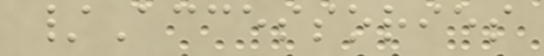/Accessories
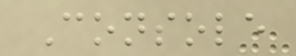Console
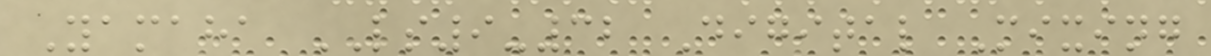Yamaha LS9-32 Digital Mixing
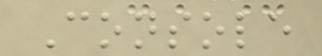Console
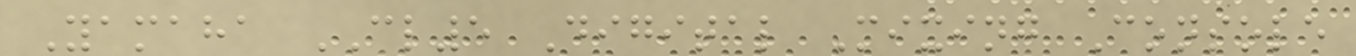Yamaha CL5 Digital Mixing Console
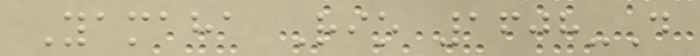Yamaha Rio 1608-D
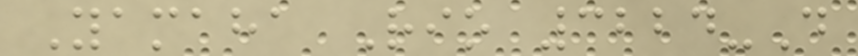Yamaha Rio 3224-D
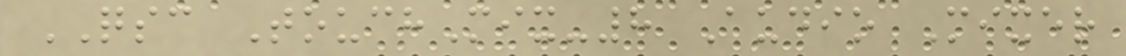QSC TouchMix-8 Audio Mixer
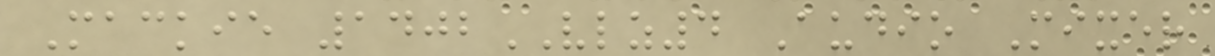Mackie 1402VLZ4 Audio Mixer
